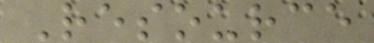Resource
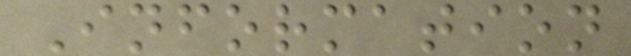Information
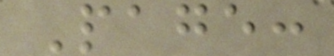Page:
